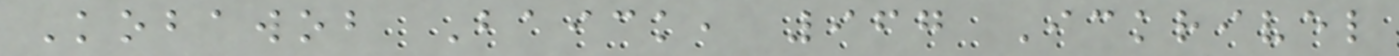Kobawob Baick, 967 Ickrivel
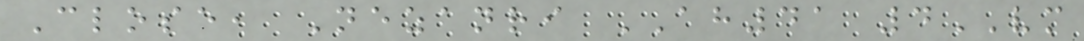Close, Nezanri AH41 4VM
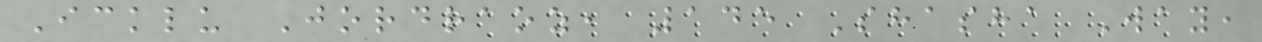Icklu Jordraoz, 145 Shasha Way,
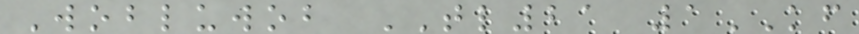Wobluwob TL21 1KF
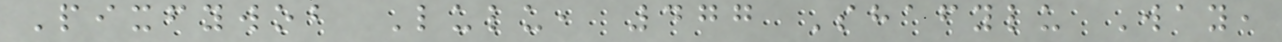Pixfywob Lulu, 477 Shafylu Way,
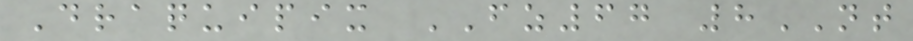Draquipix FZ67 8NT
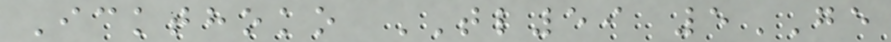Ickthoko TL59 5GE
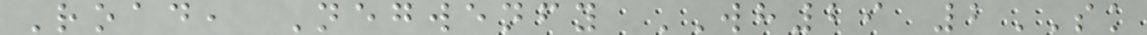Road, Negwenfy WH29 2SK
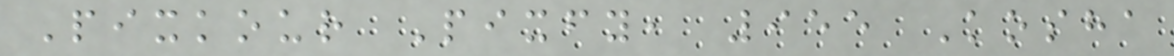Pixkour Pixfy, 955 Kosha
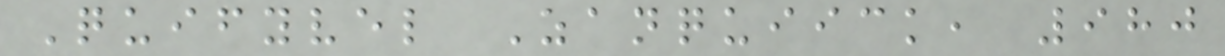Quifyvel Zanquiick, 980
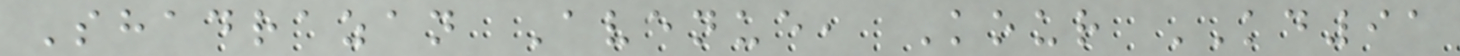Shadrazan Avenue, Kour KD91
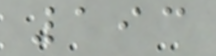193
